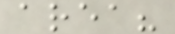area?
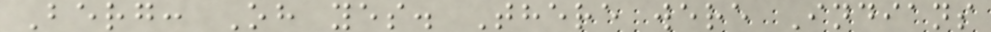Berg: Oh yes. There were Indians
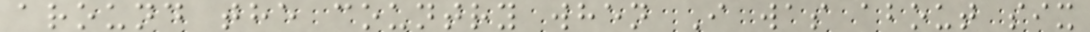around the country when I was about six
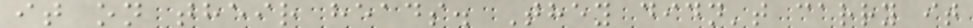it on their heads. They didn't carry it
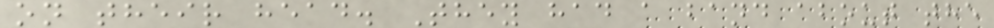on their head. They had a band about the
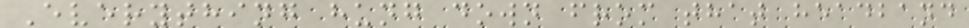Everything hung down from that headband
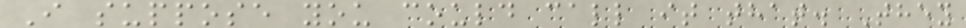I suppose you could call it that. They
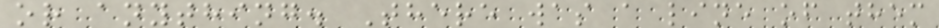or anything. There was a line of them
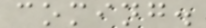coming.
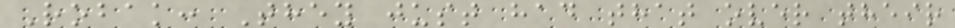Robak: They just had that over their
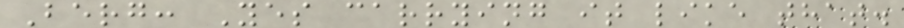Berg: Yes carrying it like that.
